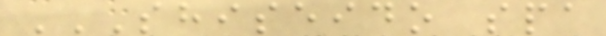SHISEIDO SPA
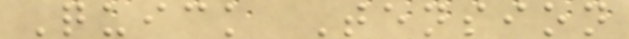Quick Tension
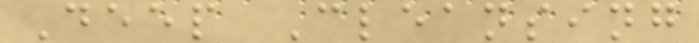Deep Cleansing
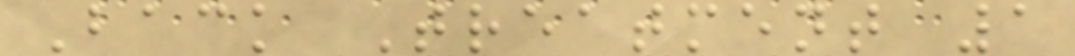Back Treatment 1
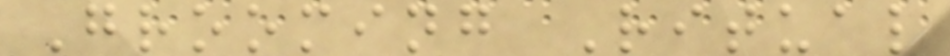Grooming Ritual
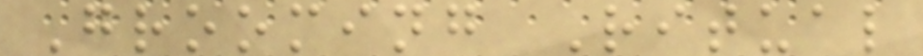Grooming Ritual
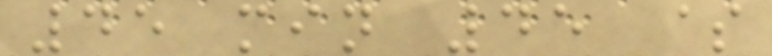45 min 45 $
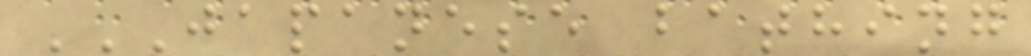JAPANESE BATHING
